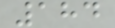184
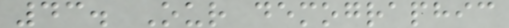43. Our demographic
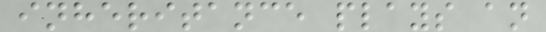inheritance plays an
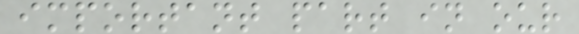important part in our
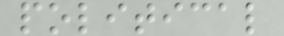political
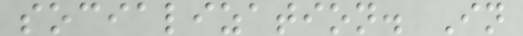socialization. In
